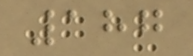187
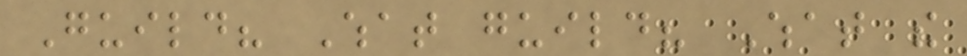Guild? What guild? What the
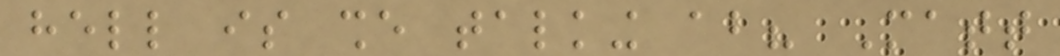hell is she talking about? Matt
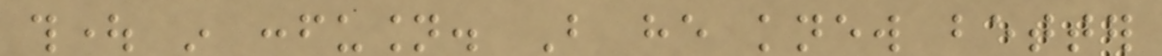thought in confusion. But he knew better
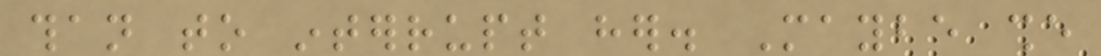than to interrupt her. Maybe she
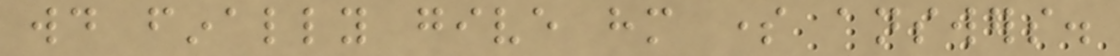would finally give him some answers.
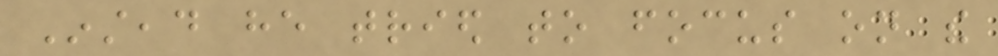Instead he tried to focus on the
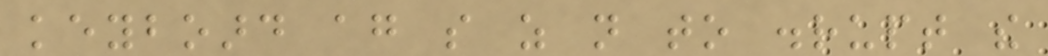keyboard again so as not to disrupt the
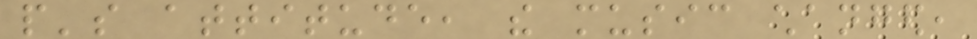people's attitude, the music changed,
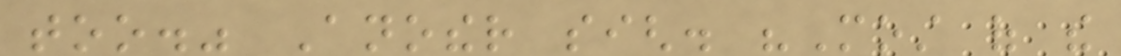too." Another sigh. "Most of the
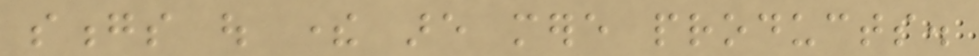songs out there are mere products.
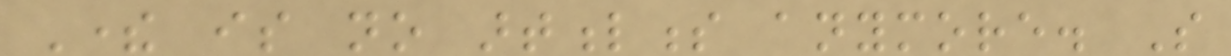There is no artfulness anymore. So
